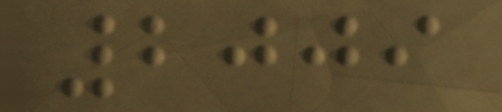2009
